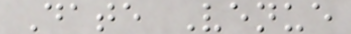Date Venue
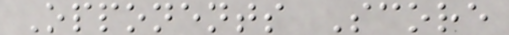Opponents Score
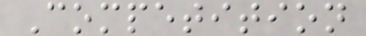Competition
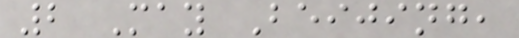2 May Beijing,
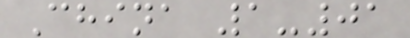China 1-01
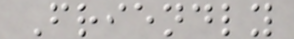Friendly
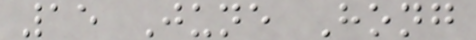15 June Hong
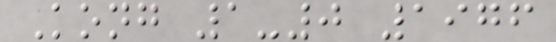Kong 1-0 1976
